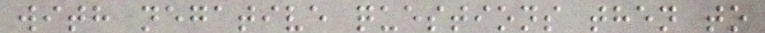with negative questions then to
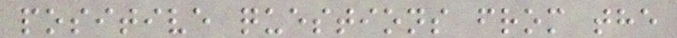positive questions from the
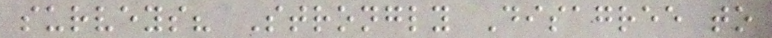surveys? Strongly Disagree to
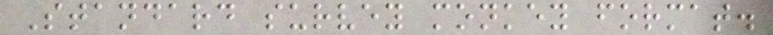Standard survey monkey format.
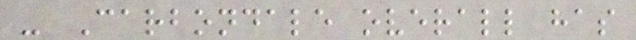- Carbondale overall has
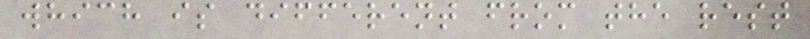which is different from the rest
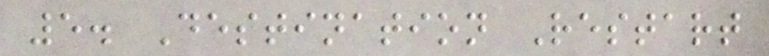5. Destination Restart
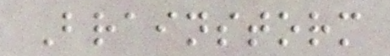Brainstorm
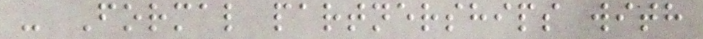- Formal partnerships with
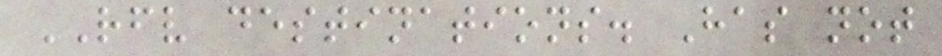RFV destinations. Has not
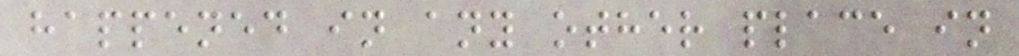happened in any other place in
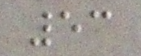53
